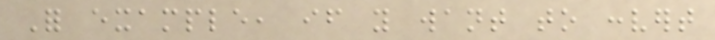For example, if you want to convert
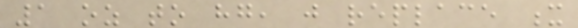1 oz to hg, just replace x
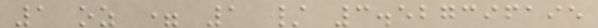1 oz = 1 / 3.527396195
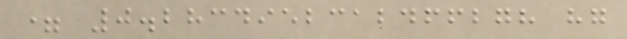= 0.2834952312466278 hg
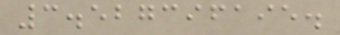3.527396195.
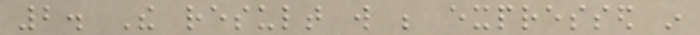2. The result will be expressed in
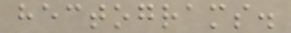hectograms.
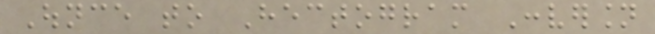Ounce to Hectogram Conversion
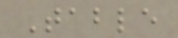Table
